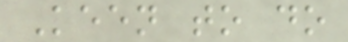Keen to do
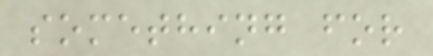something for
